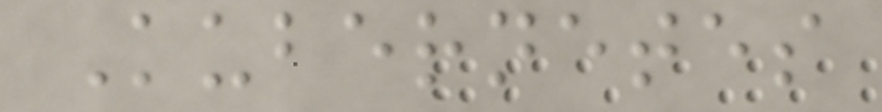Kubernetes
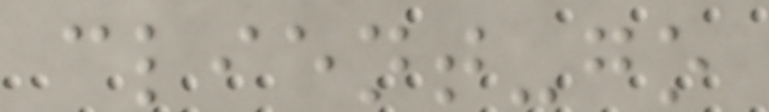client-go
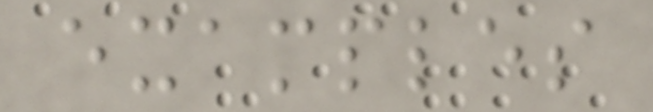examples
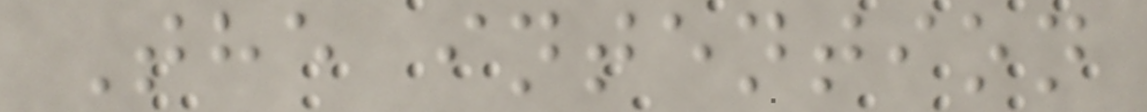The intention
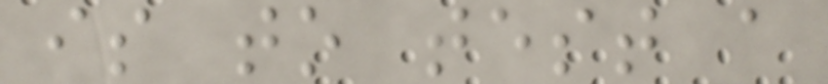is to test a
